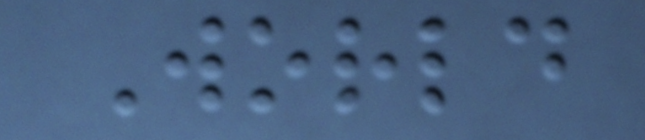World
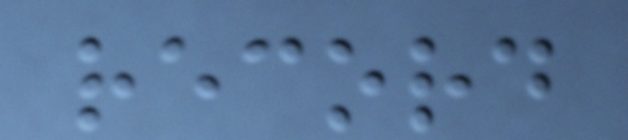record
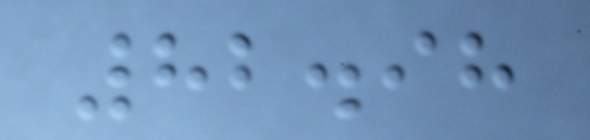82.98
